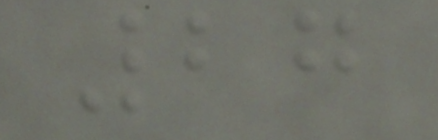27
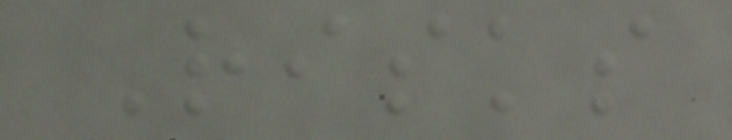Risks
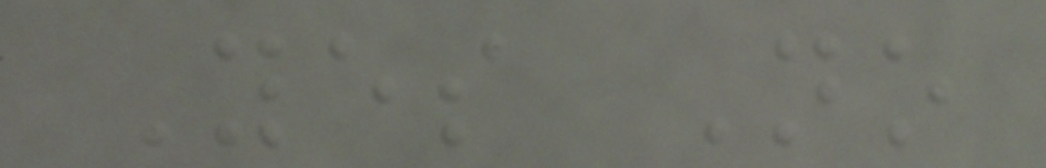Yes No
